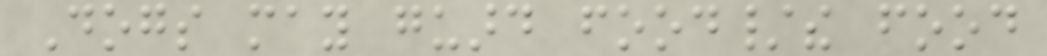Dogs may guard food/the food
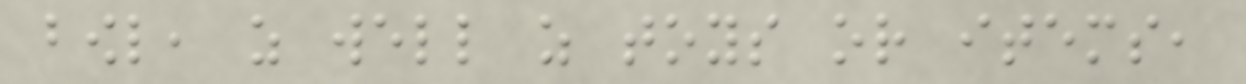bowl, as well as toys or items,
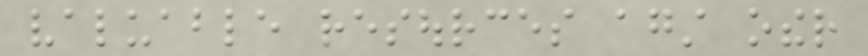valuable resources against other
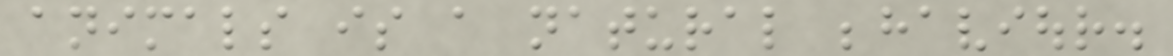animals is a natural behaviour.
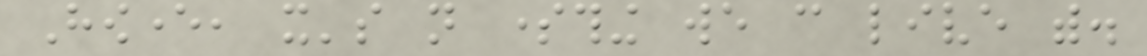However, it's not something we can live with.
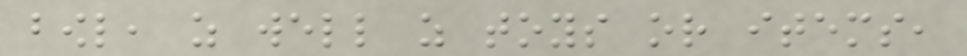bowl, as well as toys or items,
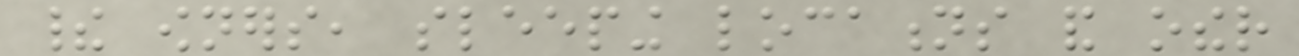their owners, sleeping locations and other
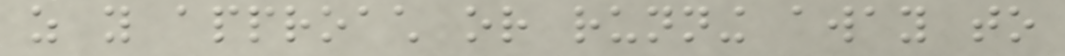as you approach or running away to
